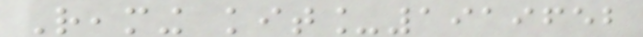Reaming kit_1919652
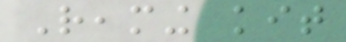Reaming kit
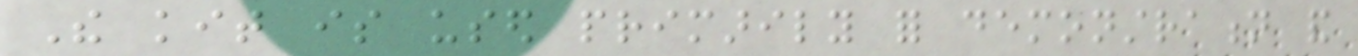The kit is used primarily for demonstration and
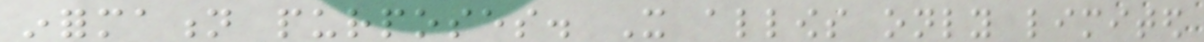information purposes. It allows only limited
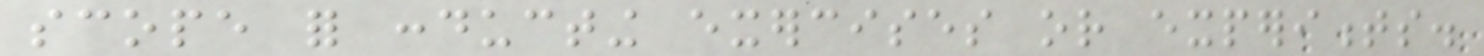scope for conducting exercises or experiments.
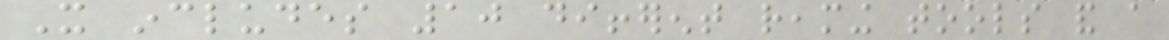It includes 10 different reaming tools and a
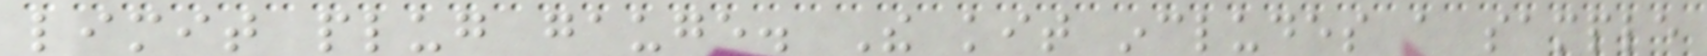limit plug gauge. The kit includes a sample
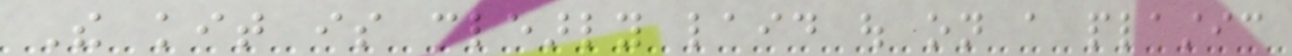The kit is clearly laid out on a plastic
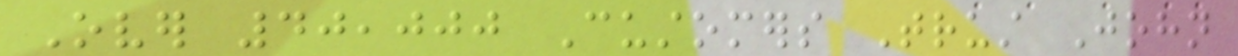Over 40,000 Customers Trust John
